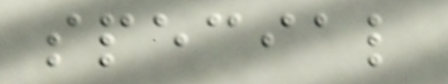special
